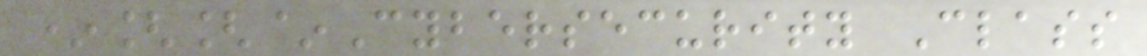*[[~Cybersecurity Class
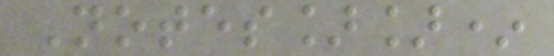Notes]]*
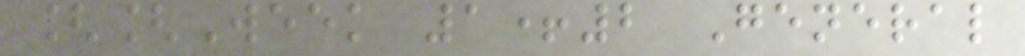[[Week 1+2 General
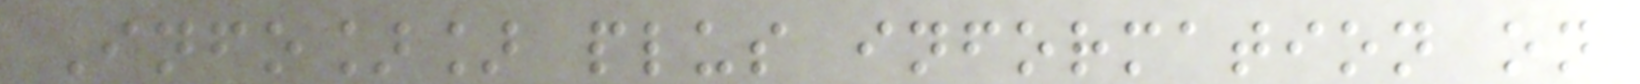Info]] plus information on
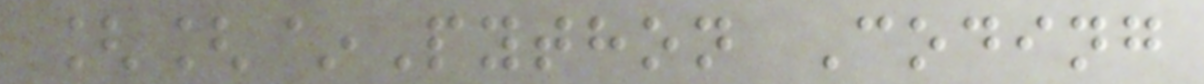[[~Python Coding
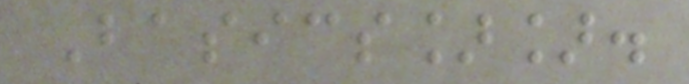Basics]].
